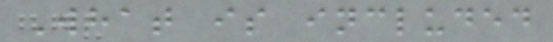What is included
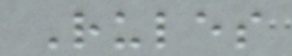Rules
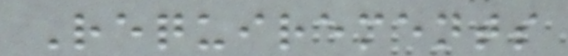Requirements
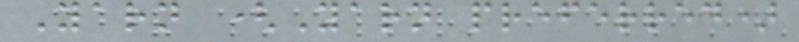Yarn (Yarn preferred)
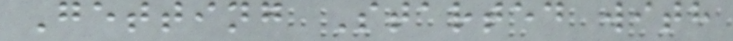Getting Started with
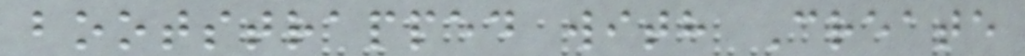bootstrapped with Create
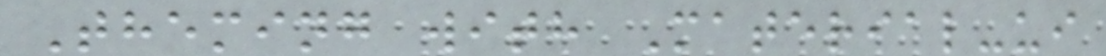Theming with Material-ui
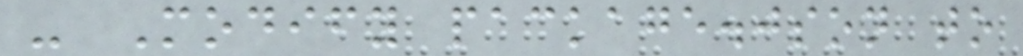- Modify package.json to
